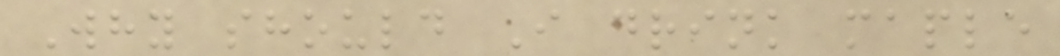Why should I drink maple
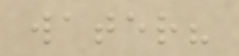water?
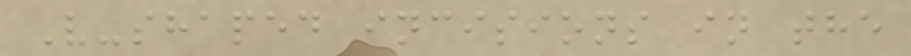V-shaped incisions in the
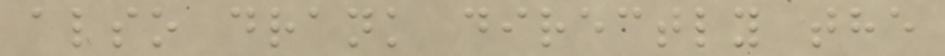also drank directly the
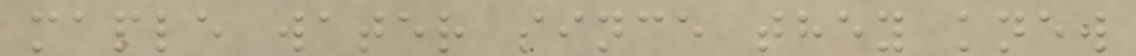maple water since they knew
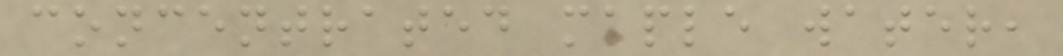concentrated maple water,
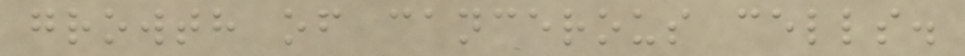growth of cancerous cells.
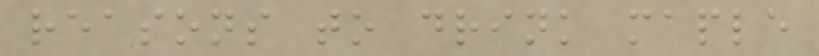reasons to drink maple
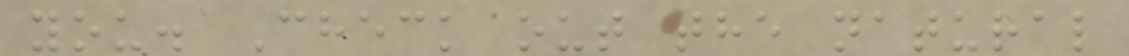you. Check out the natural
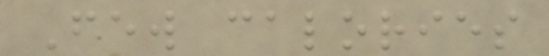Few calories
